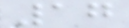17
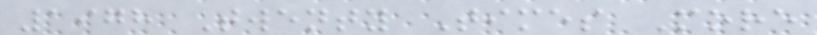1978 Twenty Times More
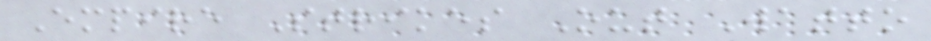Empire Strikes Out Watto
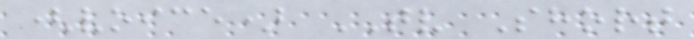(voice) TV Short
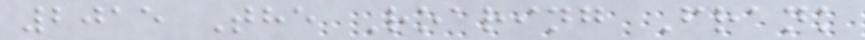2015 The Roaring Frank
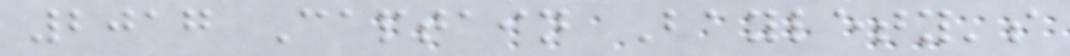2017 Captain Baylety's
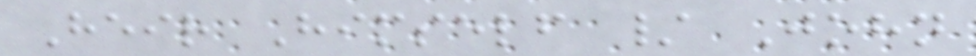Heir Himself / John
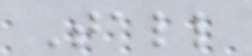Tall
